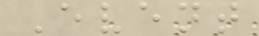Event
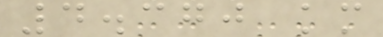4.370 km
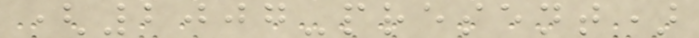(2007-present)
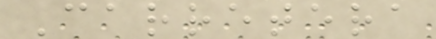Carretera
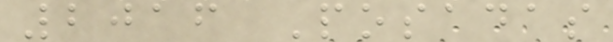2016 Posadas
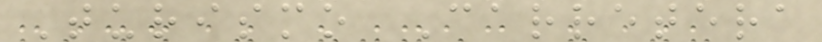Turismo Carretera
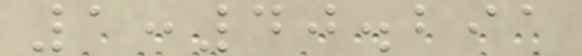1:40.291
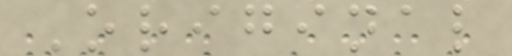Original
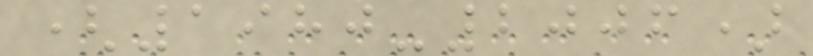(1980-2006)
